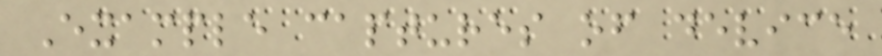Example captures of device
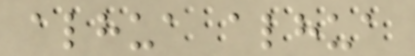alhua alhua
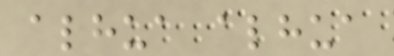alhua alhua
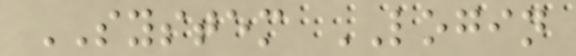SYSTEM LOGIN
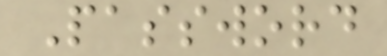Password
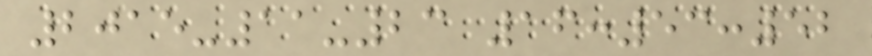2015-11-23 16:53:52
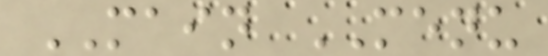MAIN MENU
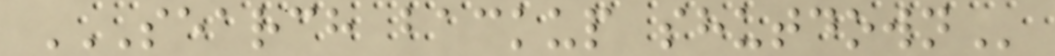SEARCH BACKUP SHUTDOWN
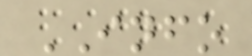INFO
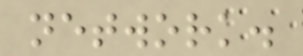network.
